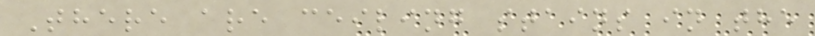There are ceiling stains in the
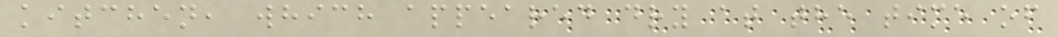kitchen, which appeared dry at the time of
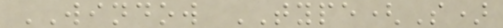WINDOW TYPE(S)
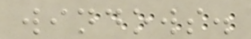windows.
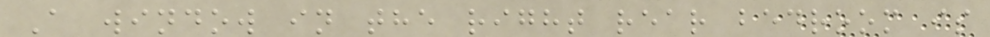A window in the right rear bedroom is
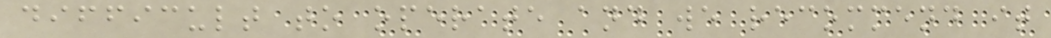difficult to operate and we recommend it
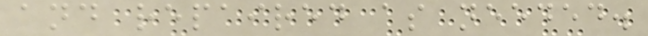and repaired as needed.
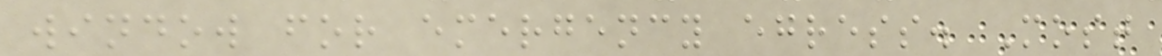window for emergency egress. Most
